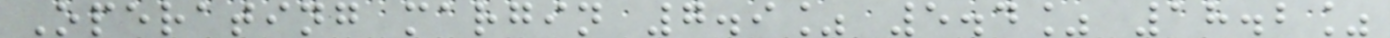Operating margin 7.9% 5.4% 18.2%
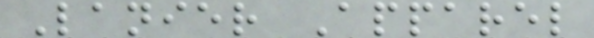Lanier Apparel
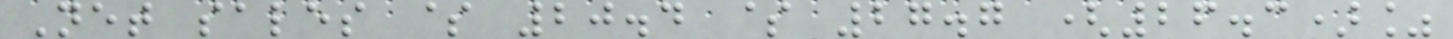Net sales $ 20.4 $ 27.7 (26.3)%
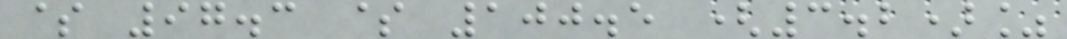$ 97.3 $ 100.5 (3.2)%
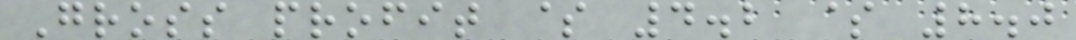Gross profit $ 4.2 $ 8.0
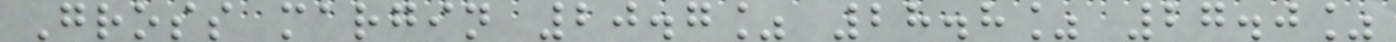Gross margin 20.7% 28.8% 27.0%
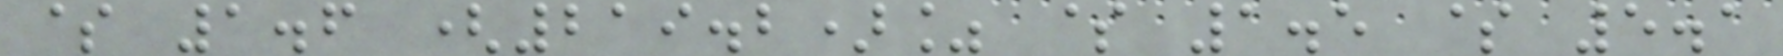$ 1.6 (219.2)% $ 1.5 $ 5.1
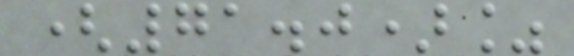(71.0)%
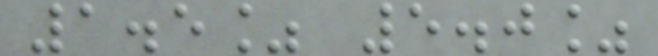1.5% 5.0%
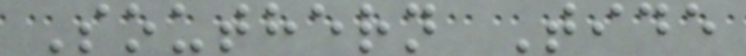Southern Tide
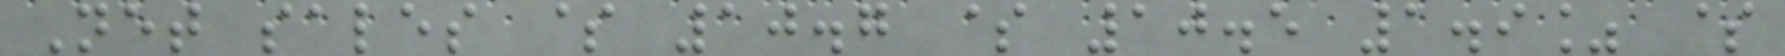Net sales $ 10.7 $ 10.5 1.9% $
